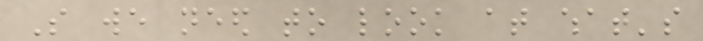So we need to look at what's
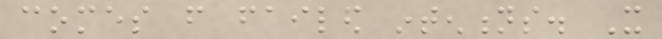comes from failed intentions. It
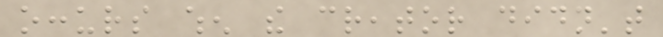occurs when the creator didn't
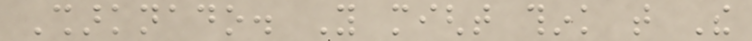Sharknado. You might think that The
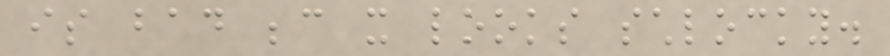is bad because it looks schlocky.
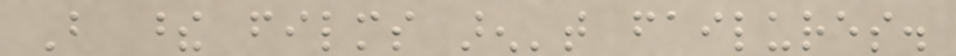But these films aren't failures.
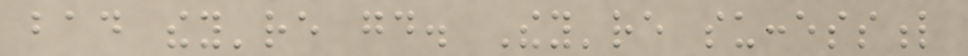bad they're good. They're successful
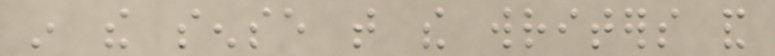in the sense that the writers and
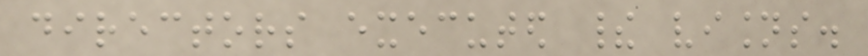directors executed their visions.
